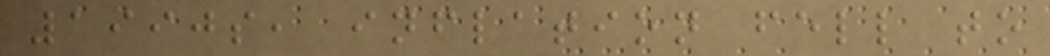1990s, inflation fell to
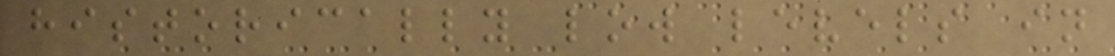historically low levels in
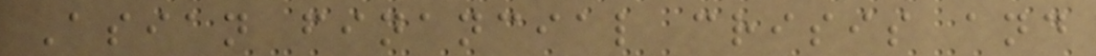Asian financial crisis and
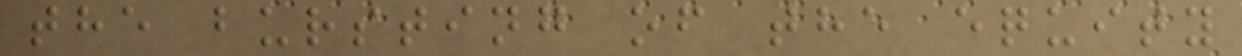the bursting of the equity
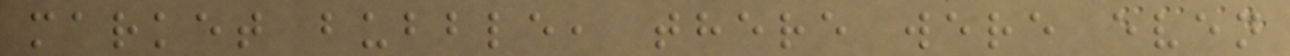market bubble, there were even
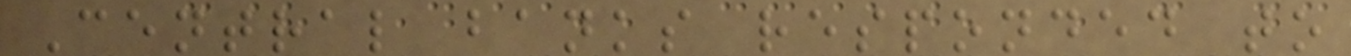Central banks responded to
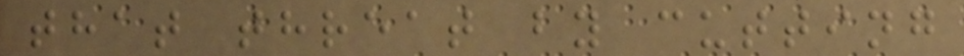that threat by cutting
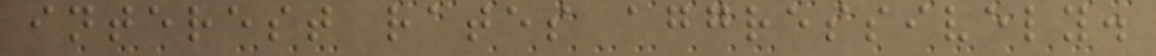interest rates aggressively.
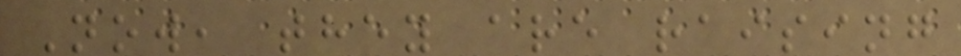Now, they are raising
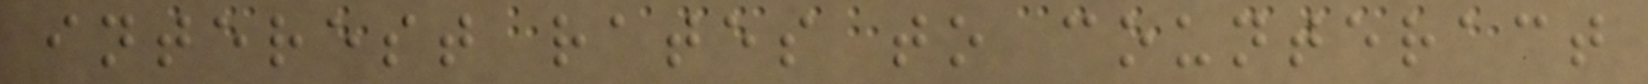interest rates to counteract
